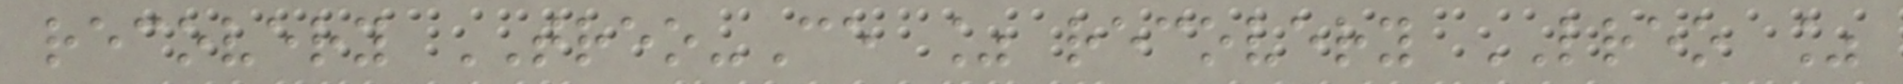recovery TREO-Ce % recovery LREO %
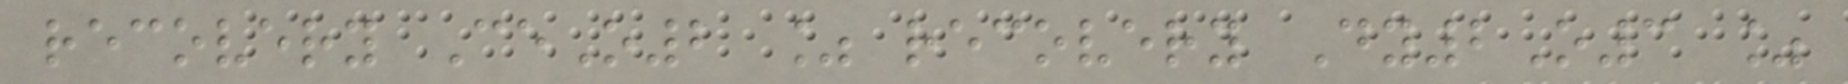recovery CeO2 % recovery Dy2O3 %
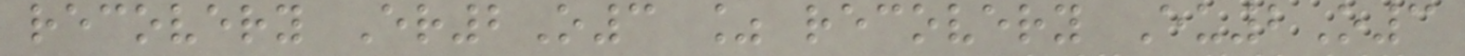recovery Er2O3 % recovery Eu2O3
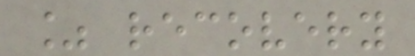% recovery
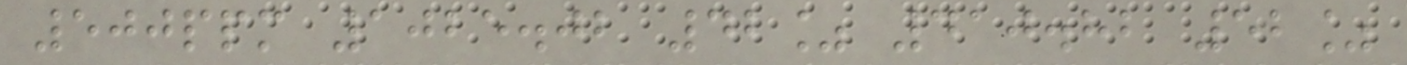500ppm 1025.02 42% 410.82 52%
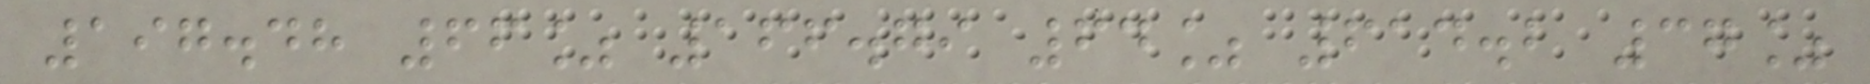197.48 66% 166.79 64% 614.2 37%
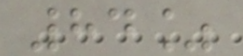84%
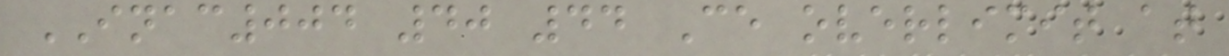INAC004 40 44 Ce overlimit at
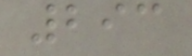293
